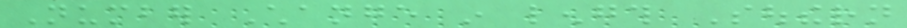Number Change in length Southern
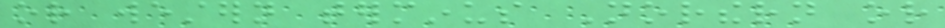or western terminus Northern or
